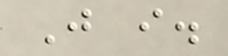J i.
